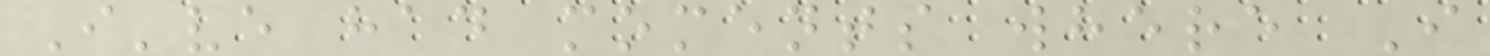I've had moments where I
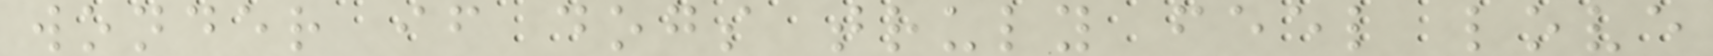wonder if dogs truly feel love
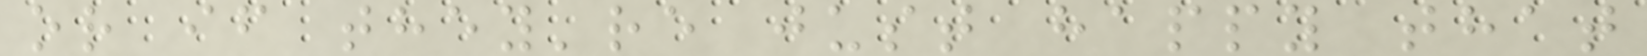or if they're just happy that
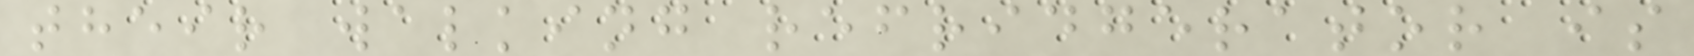their walking refridgerator is
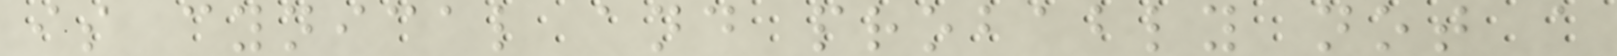is cynical and probably not a
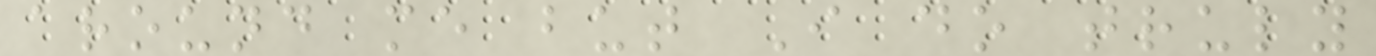around me but I do truly
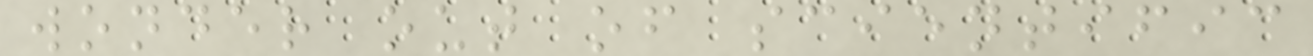wonder out of scientific
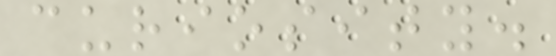curiosity.
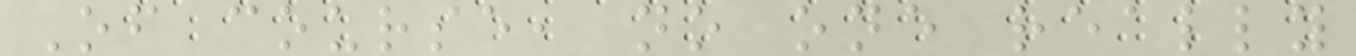Of course, no one really
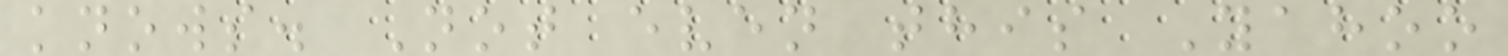knows. Not even this Yahoo
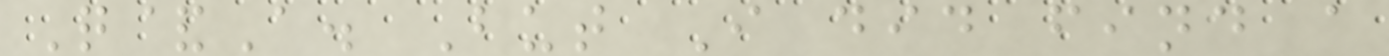Q&A. But I did find a
